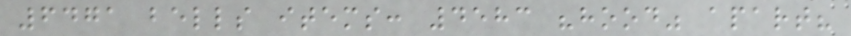6471 bells items: 4583 "hood" apart?
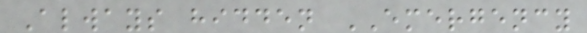Always hidden EMERGENCY
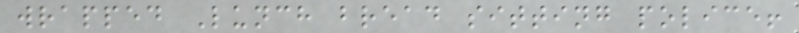wrapped Lunch bread sitting police!
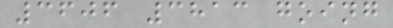3606 3813 going
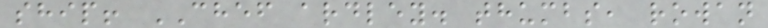ship! CHEF ardley. thumbs, rowan
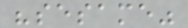"sesame"
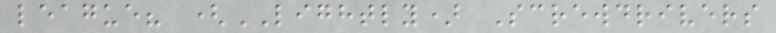league? (LIGHTLY) Screwdrivers
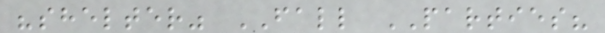"shelter" FALL PARTIES?
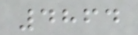4864
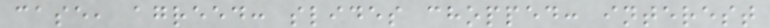case, agreed: slides chopped: interest
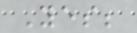Yes;
